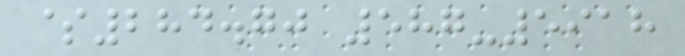$284.70 587-5918
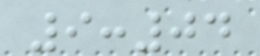9:04
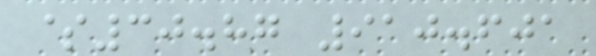$30.87 910.601
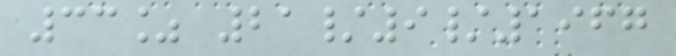33% 21/9/1967
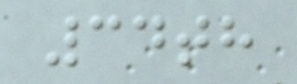34th
